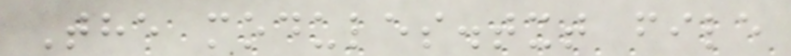The modules.txt file
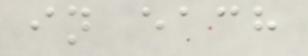in each
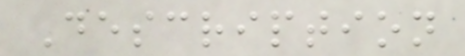Description
